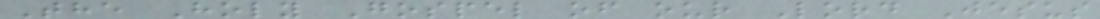The Holy Gospel of our Lord Jesus
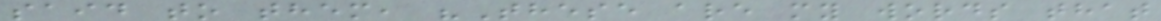said to them, "These are my words that
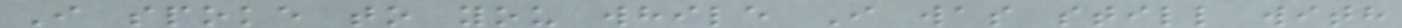I spoke to you while I was still with
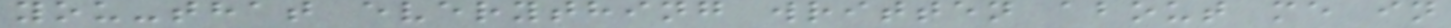you-that everything written about me in
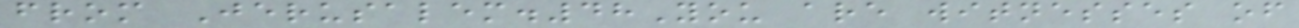from Jerusalem.48You are witnesses of
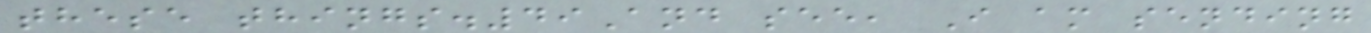these things.49And see, I am sending
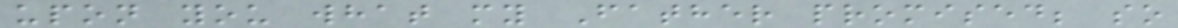upon you what my Father promised; so
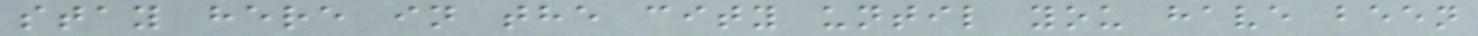stay here in the city until you have been
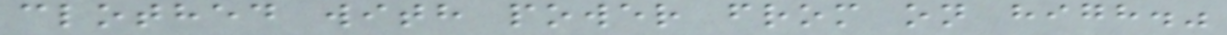clothed with power from on high."
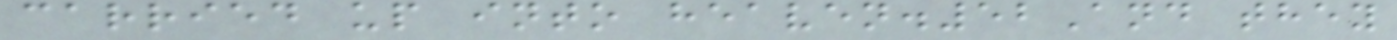carried up into heaven.52And they
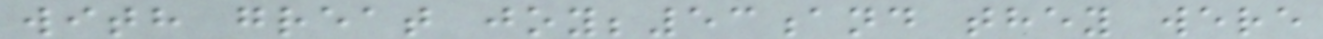with great joy;53and they were
